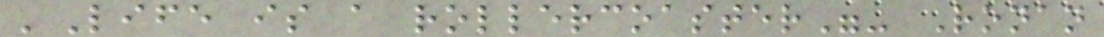'Life is a rollercoaster"- Ronan
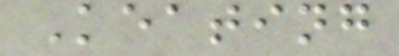Keating
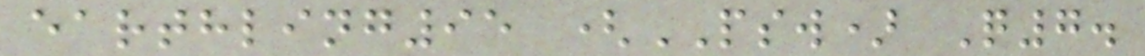earthling95 (PSW) Q7.
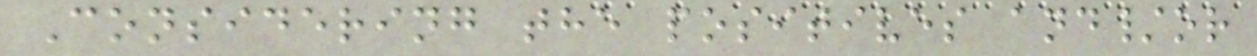Considering the positives and/or
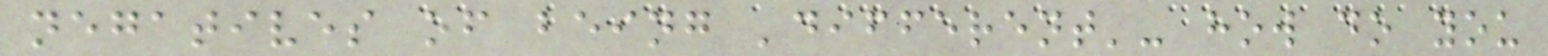negatives of being 'different'- how do you
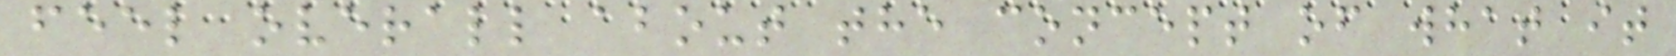feel overall about the concept of what it
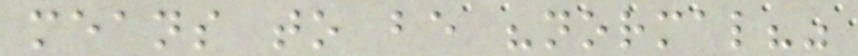means to be "normal?"
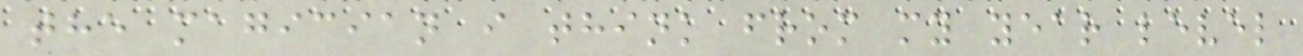the magician i think from my year level
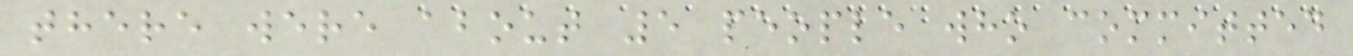there were about 5 people who committed
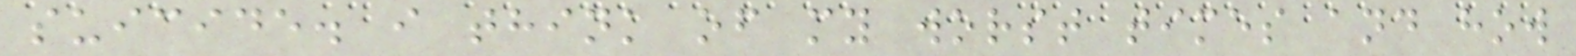suicide. i think of my worst times and how
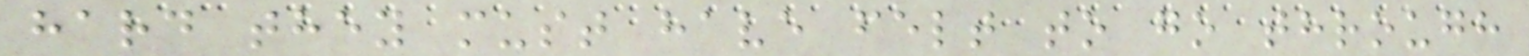hard they must have felt to go through
